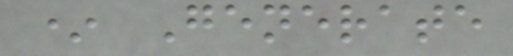* Generate
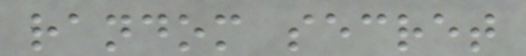random secret
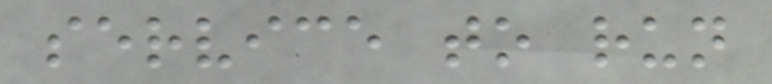service to run
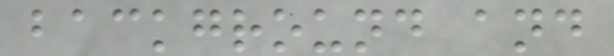background and
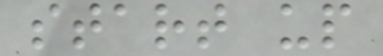start up
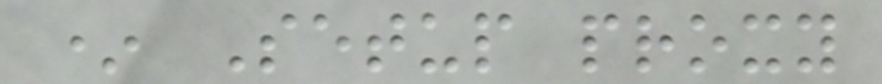* Setup proxy
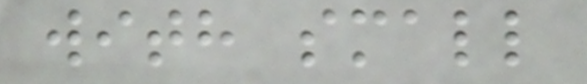with small
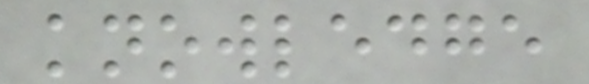knowledge
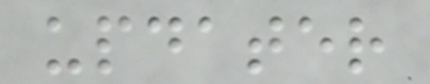updater
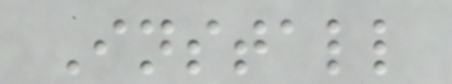Install
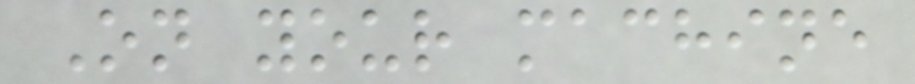On your machine
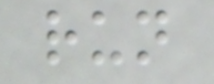run
